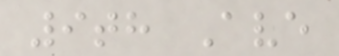9th Ave
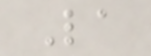La
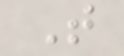T
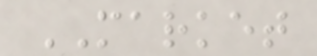MARKET
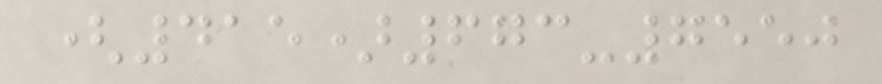(415)673-7550
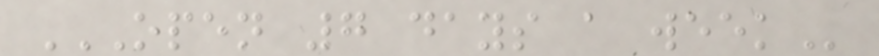OPEN 7 DAYS A WEEK
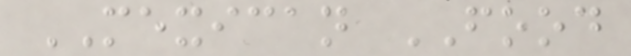MEXICAN FOOD
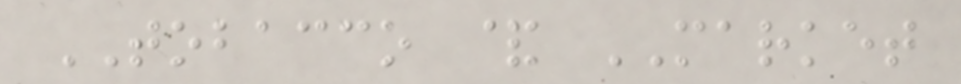TOBACCO & MARKET
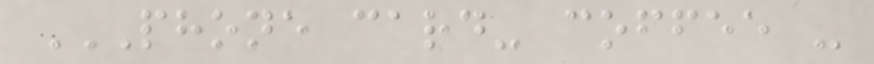PHONE CARD- COFFEE -
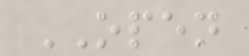OPEN
